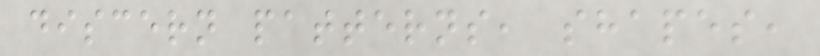discern patterns, shapes,
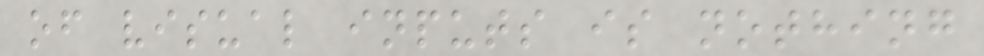of visual inputs is nothing
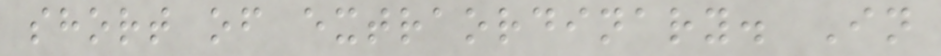short of extraordinary. In
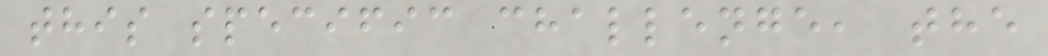this specific challenge, the
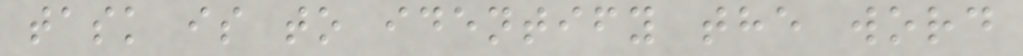task is to identify the word
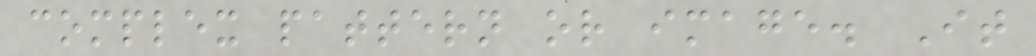complex pattern or image. It
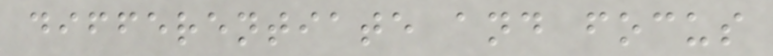differentiate and focus
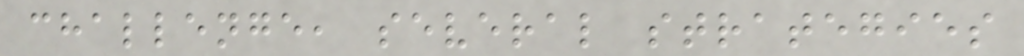challenge, several strategies
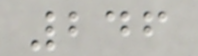246
